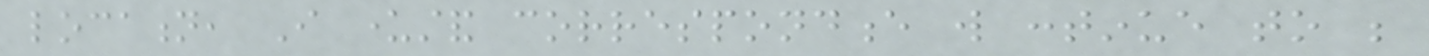location, I understand correspondence will continue to be
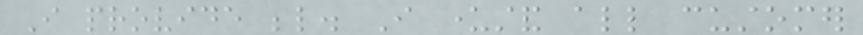I provide below. I understand all customer
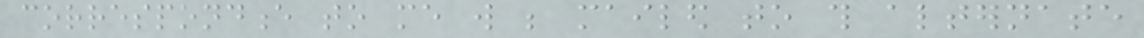correspondence to me will be mailed to this alternate
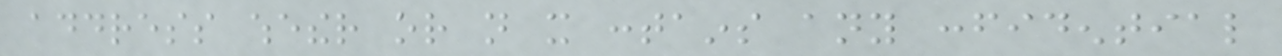address whether or not it contains any confidential
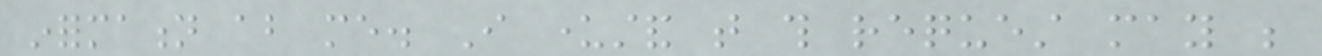information about me. I understand that this request may be
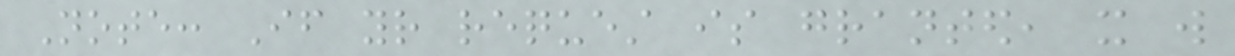Note: If your request is granted, it will
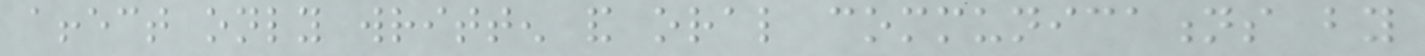affect only written and oral communications by
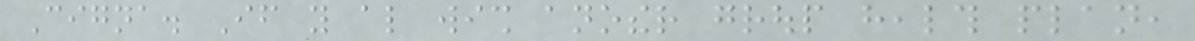Cigna. If you also wish another group health plan,
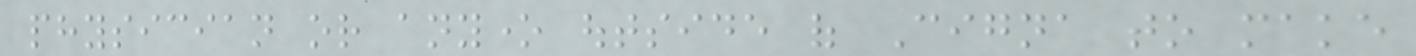physician or anyone outside of Cigna to make
